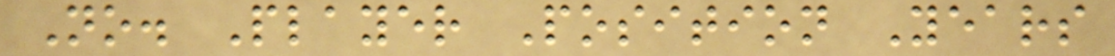No. Player Position Years
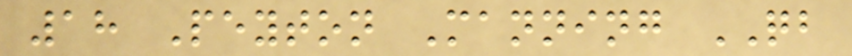18 Peyton Manning QB
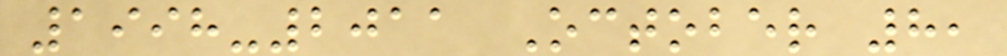1998-2011 October 8,
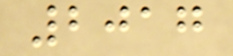2017
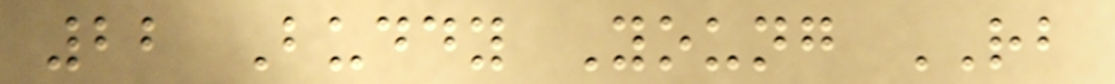22 Buddy Young RB
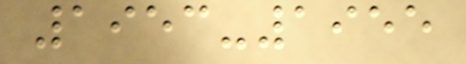1953-1955
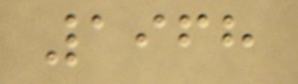1968
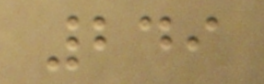249
